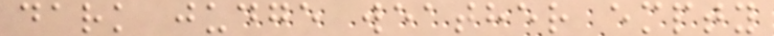dark judge weather empty
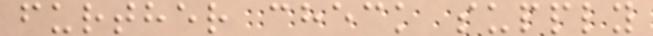further check supply
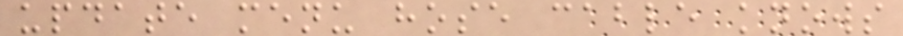update menu hose cable knows
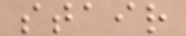stair
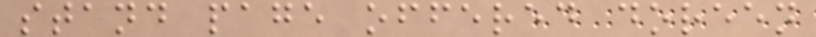stand page offered doreen
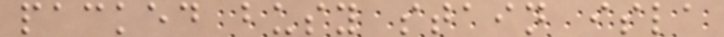packed busy stain isla
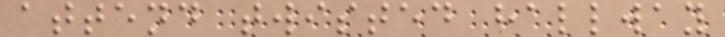attend twisted hallway
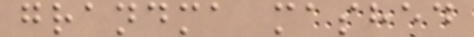grandma mashed
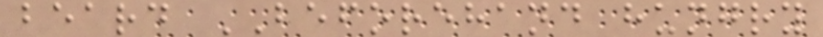beard BEFOREHAND hungry
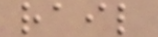rail
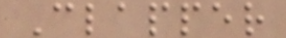Clapper
